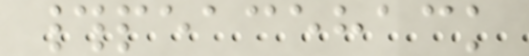#peacehack
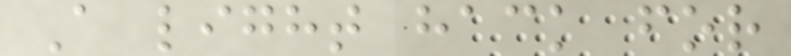A light hack for
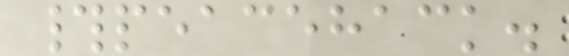#peacehack.
